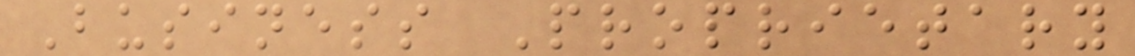Business Proprietary
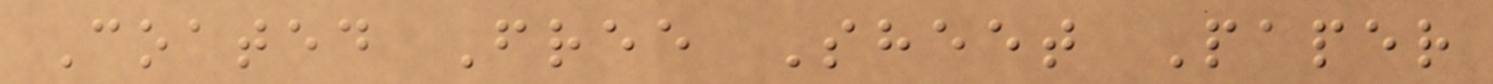Coated Free Sheet Paper
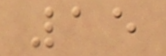15
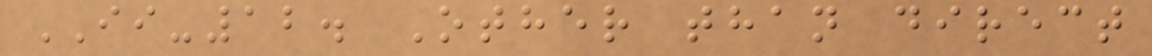II-12. Other than direct
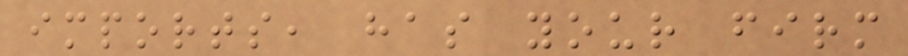imports, has your firm
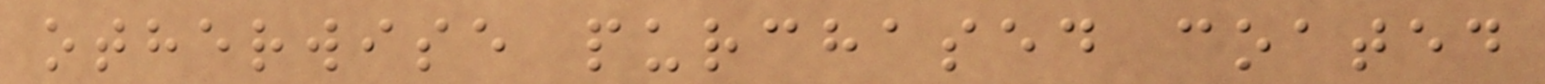otherwise purchased coated
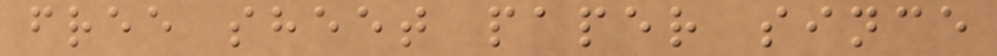free sheet paper since
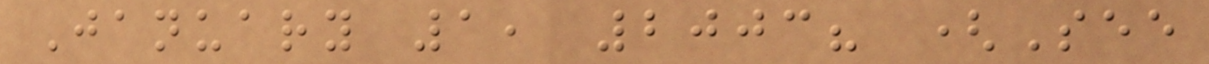January 1, 2003? (See
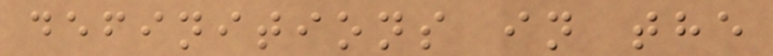definitions in the
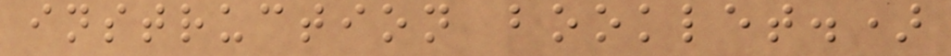instruction booklet.)
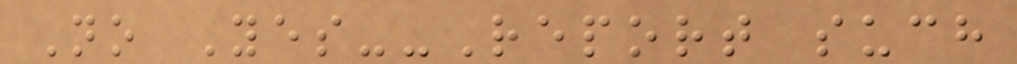No Yes--Report such
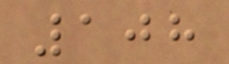108
